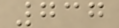737
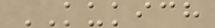KUKICH
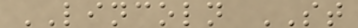LINCOLN ST
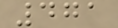471
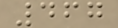467
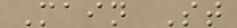Main St
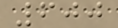600
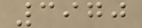3970
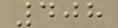408
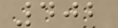402
